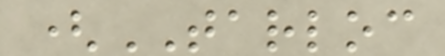(TARLOC
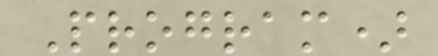Program)
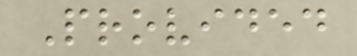Provided
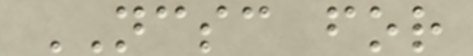NCSC for
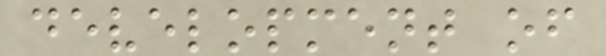development of
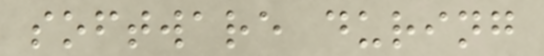software during
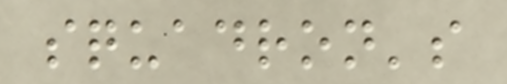squadron's
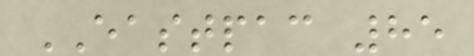EASTPAC 85
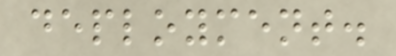deployment.
